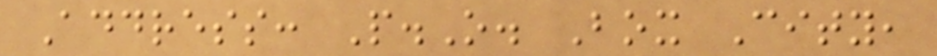Address: P.O. Box City,
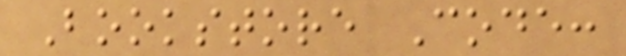Bookstore Code:
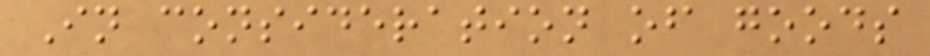In consideration of goods
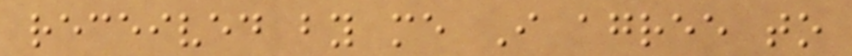received by me I agree to
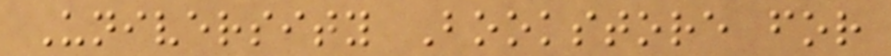University Bookstore for
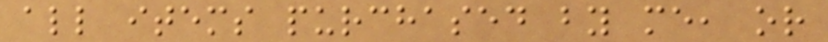all items purchased by me, or
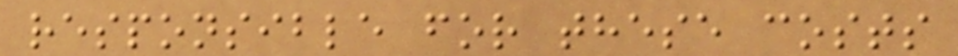responsible for these costs
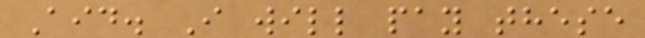Aid. I will pay these
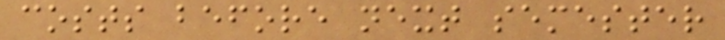costs before next semester
